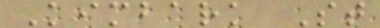Kimbark St
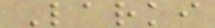Larki
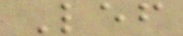Lef
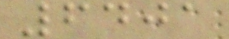6401
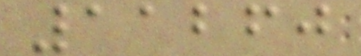11260
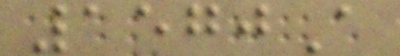1570A
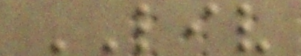LIV
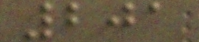201
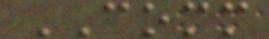COMM
